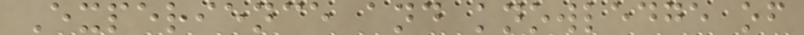Experience and knowledge of
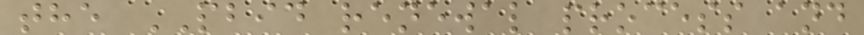the PBID renewal process and
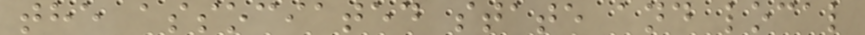the associated state and local
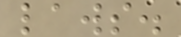laws.
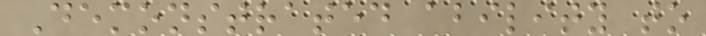Demonstrated ability to
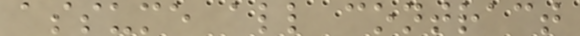assume all contract
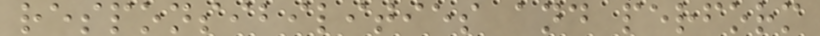responsibilities and perform
